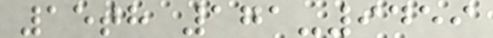15th 171-9459
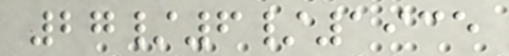27/6/1935
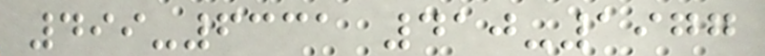499-6331 410-1977
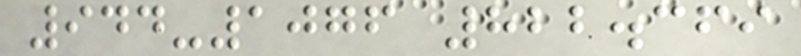944-1076 822.369
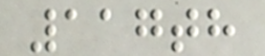117th
